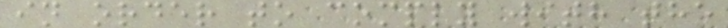in order to comply with the
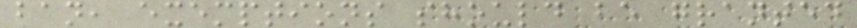ban, exemptions should be granted
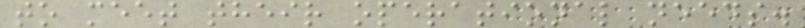to meet their operational needs.
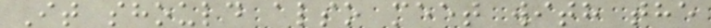It should also meet with the
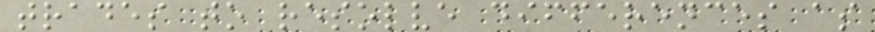trades to resolve differences as
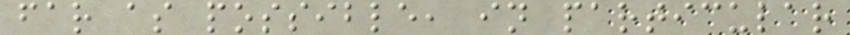far as possible, in particular
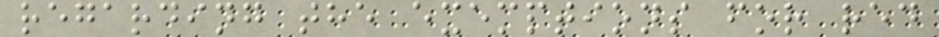regarding the exemptions for red
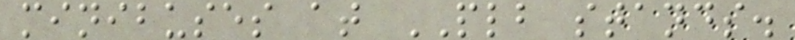minibuses at PLB stands.
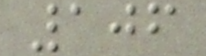106
